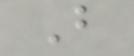B
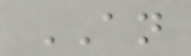AN
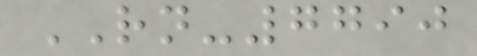RN-7790
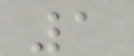1
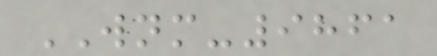WNM-9861
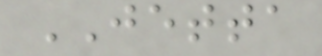JETTA
